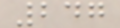247
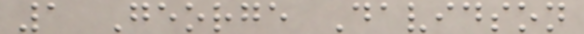1 George Davidson
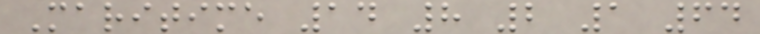Maritime 14 8 2 1 64
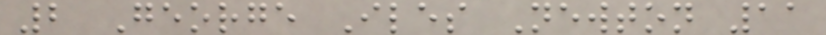2 George Iles Newton 11
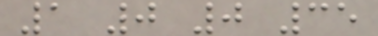1 0 0 35
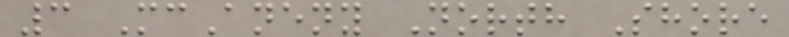3 McAneny North Shore
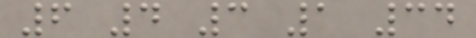6 4 3 1 34
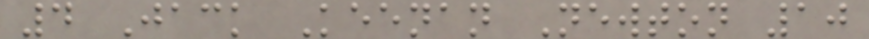4 Jack Keenan Newton 10
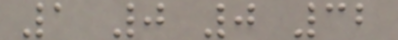1 0 0 32
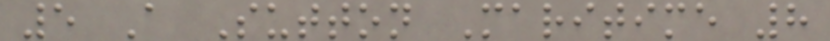5 A Sutton Maritime 8
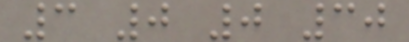3 0 0 30
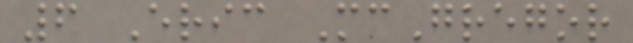6 Eric McGregor
